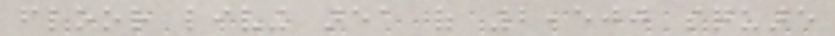floor living area of 2,500 square
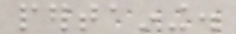pertaining.
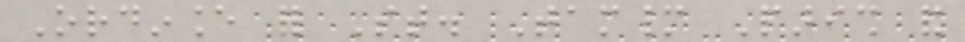Ordinance for St. Tammany Parish and
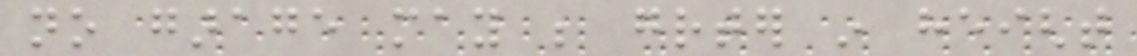no garage may be greater in height
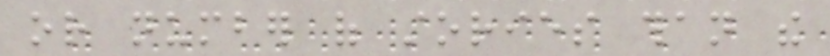or number of stories than the
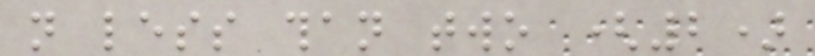not less than two (2)
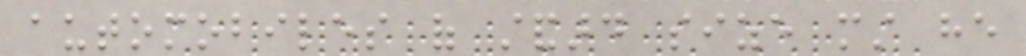automobiles of standard size must he
